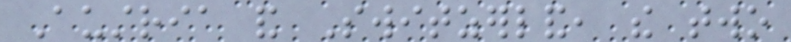Austria and Switzerland, the two
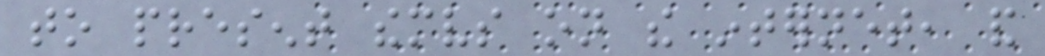to present themselves on the internet, and
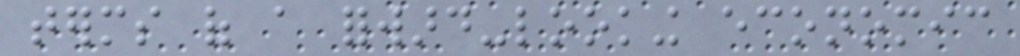terms of a forward-looking economic
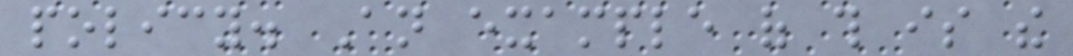policy. An example of this is the
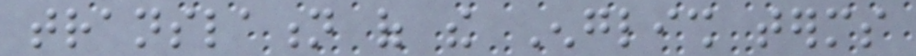translation of the English terms
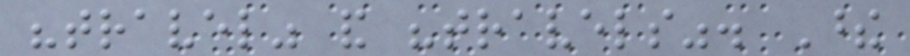"travel" and "travels". These
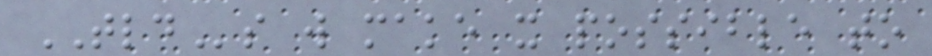TLDs will make it possible to
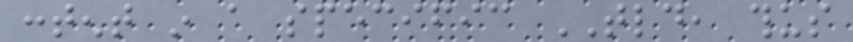content in a specific TLD, thus
